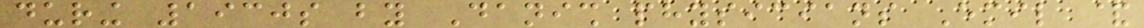during 1930s by Danish physicians Emil &
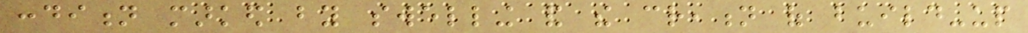condition marked by swelling and the creation of build-up
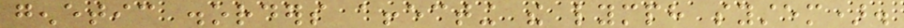genetic disorders affecting the lymph system).
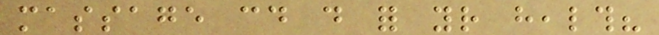massage could do for your health?
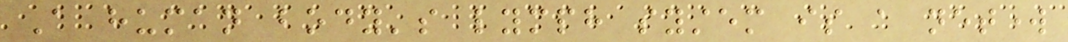A human body's lymph system is a network
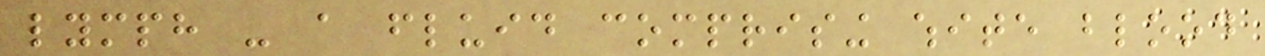lymph - a fluid comprising white blood
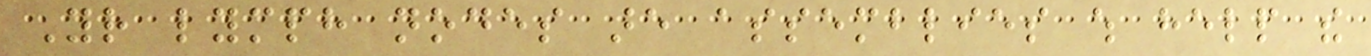Your lymph nodes are assemblies which help the
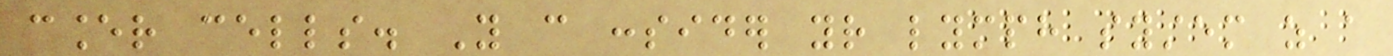cancer cells. You can consider your lymph system as a
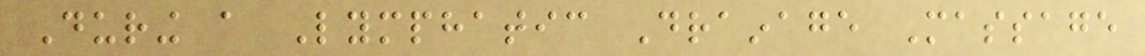During a Lymphatic Drainage Massage
